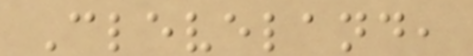Cleveland,
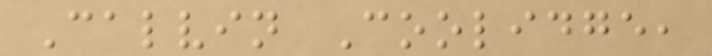Calvin Coolidge,
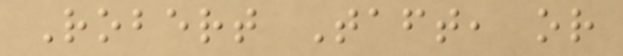Robert Taft, or
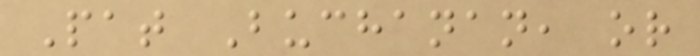Pat Buchanan, or
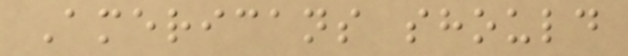Americans should
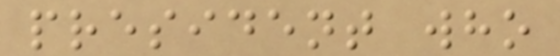president who
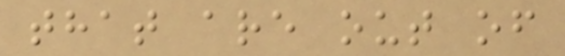that are out of
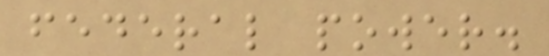federal power.
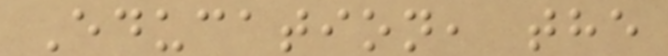Education, the
